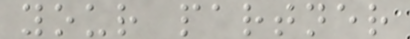your partner
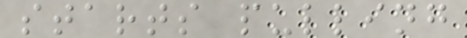starts pulling
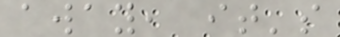away, it's
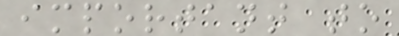important to
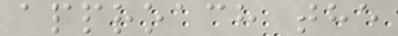approach the
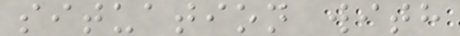situation with
